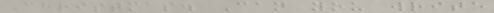Christmas. Can you write
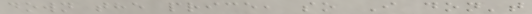down the price, so I don't
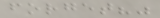forget?"
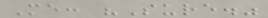Me: "Sure."
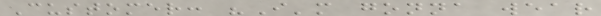Customer: "I'm gonna wear
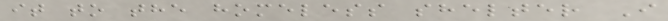it to the homeless shelter I
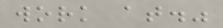work at."
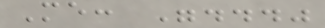Me: "..."
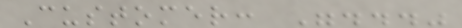Customer: "..."
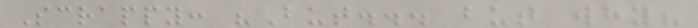Scrappy: "But... but why?
